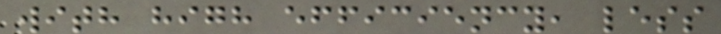with high efficiency, less
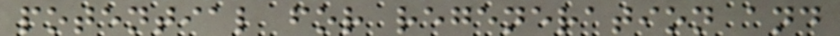potential for regeneration and
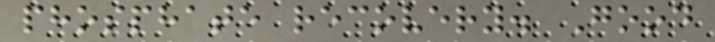phosphate recovery. Good
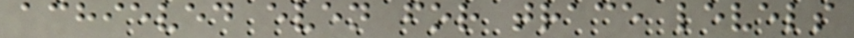achieved even for trace levels
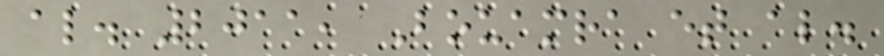al. 2011, Bouamra et al.
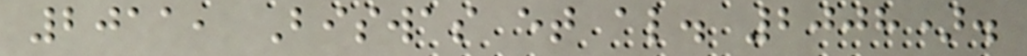2011, Biswas et al. 2008).
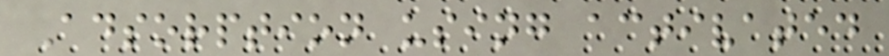Adsorption using activated
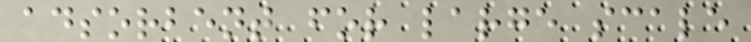adsorbent for large scale
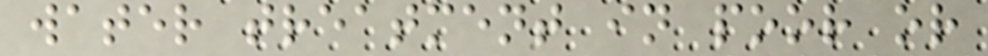water treatment in poor or
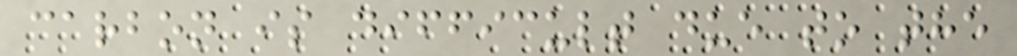carbon is difficult due to the
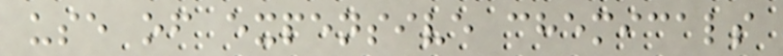use of expensive chemicals
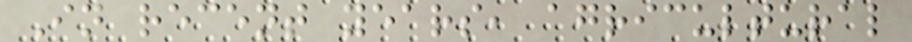In recent years, agricultural
